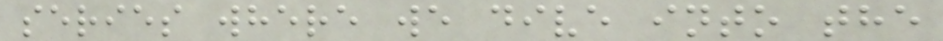series where we dive into the
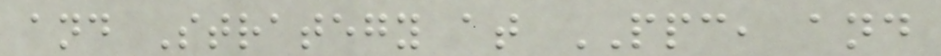and Strategy at PPC, and
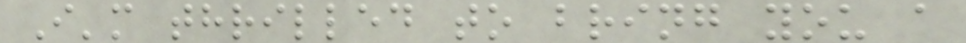I'm thrilled to bring you a
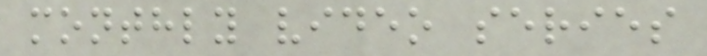monthly video series
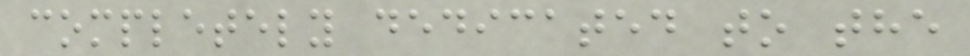completely dedicated to the
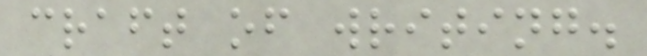craft of writing.
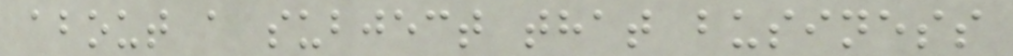about a subject that business
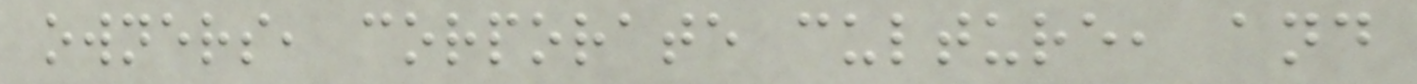owners, corporate culture, and
